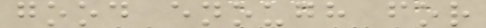good enough for
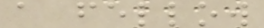a fellow
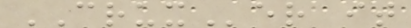CRUXer it
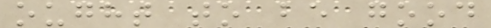ought to be good
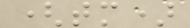(tm)
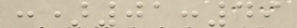:)01:49
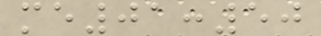me01:50
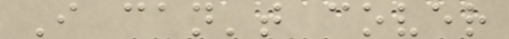I can't cover
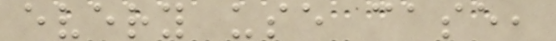every use case,
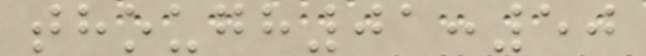though01:50
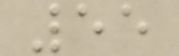55
